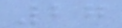27
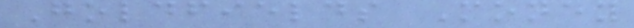Goldfields Money
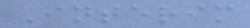Interim
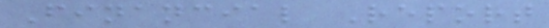Financial Report
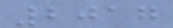2017
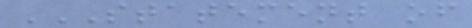STATEMENT OF
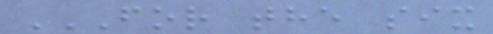FOR THE SIX
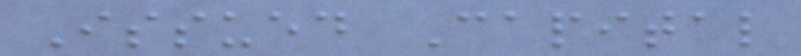Issued Capital
